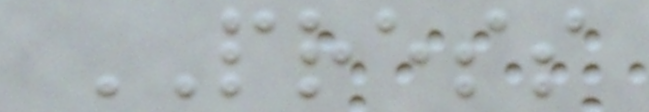PRESS
